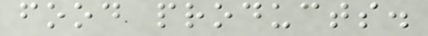food products.
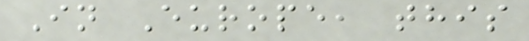In Europe, this
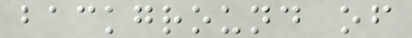background of
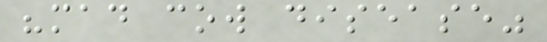"mad cow disease"
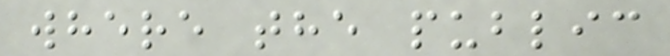where the public
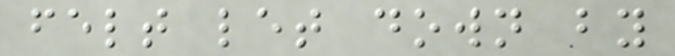felt let down by
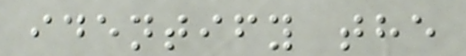identify the
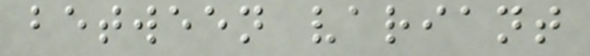between variant
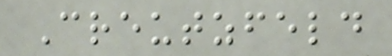Creutzfeld
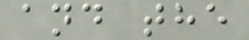and the
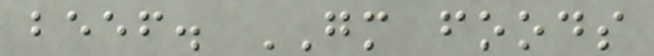beef. GM foods
